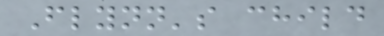Flynn's child
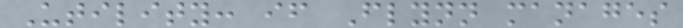Utility: if Flynn manages
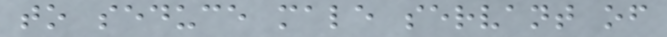to seduce male servant of
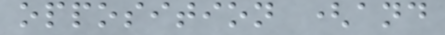opposition (and
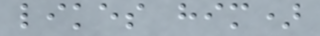likes him)
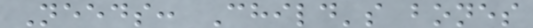Needs: Child's bones
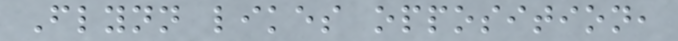Flynn likes opposition,
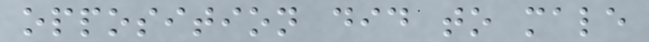opposition did to male
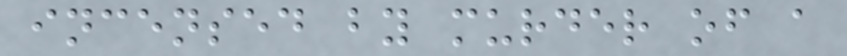incensed by murder of a
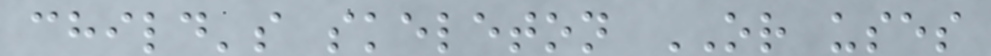child's skeleton OR uses
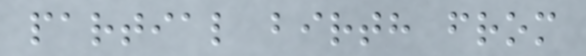partial birth from
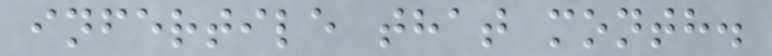infertile that month.
